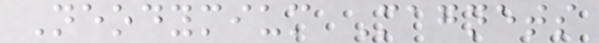Neodymium Magnets
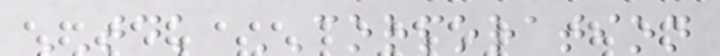TDK CORPORATION
